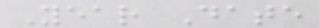Year Date
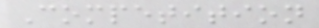Competition
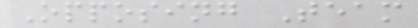Opposing Team
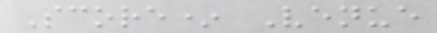Score* Venue
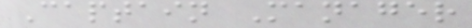Captain Manager
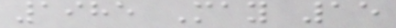1985 May 15
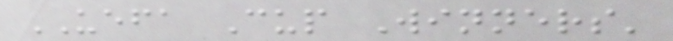UEFA Cup Winners'
